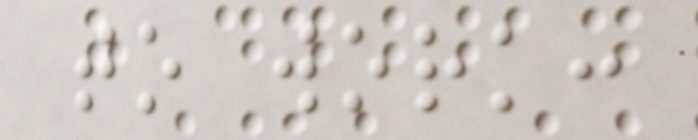to work:
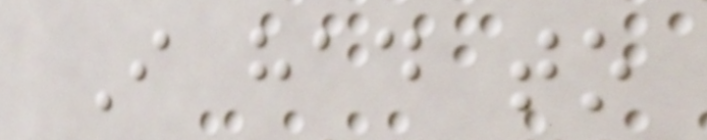I had to
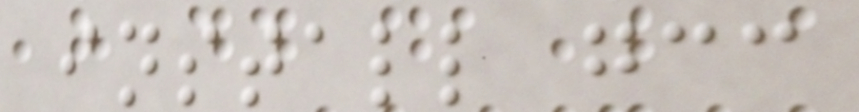install gcc
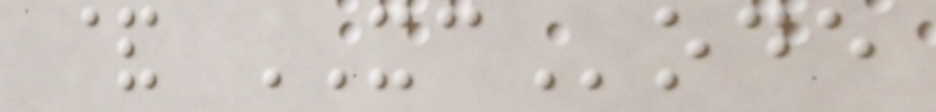& XCode
